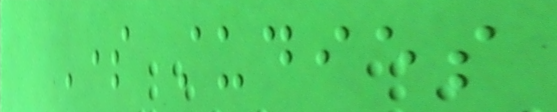Some studies
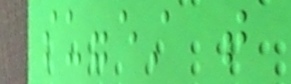suggest that
